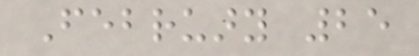February 25
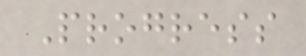Progress
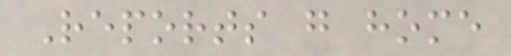Reports go home
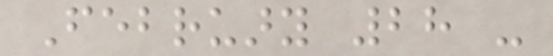February 28 -
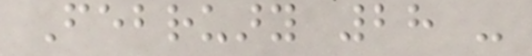February 28 -
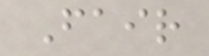Fair
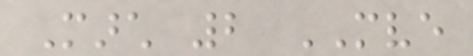March 2 MVE
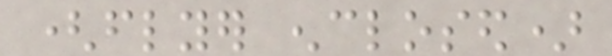(flyer enclosed)
